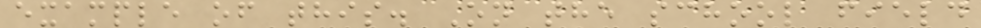example of this. On the school field
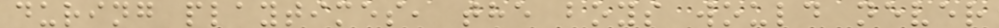during playtimes, the boys would never
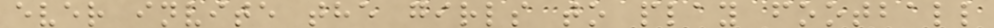ever invite the girls to play football
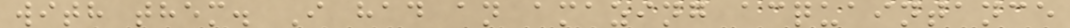with them. I had an amazing acquaintance
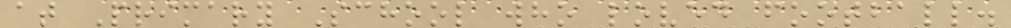at Primary School who loved football.
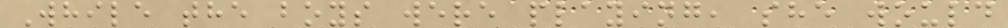While the boys were playing, she would
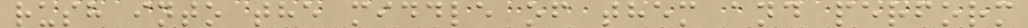rush into the middle of them and perform
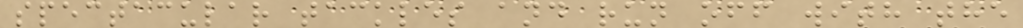spectacular tackles and run off with the
